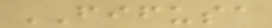FIFUSA
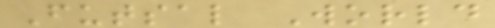Futsal World
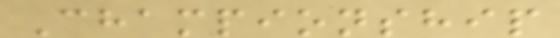Championship
